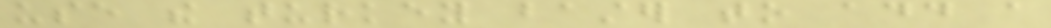use the turkey baster to add a
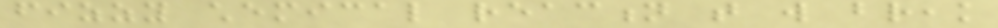fizzy chemical reaction that will break
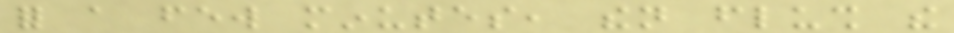for a few minutes, then flush the
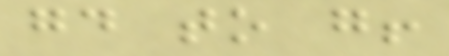good to go!
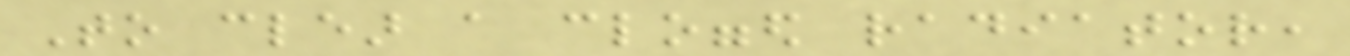To clear a clogged radiator,
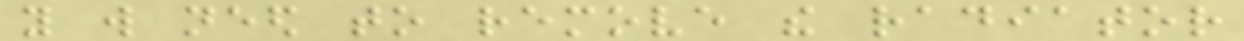you will need to remove the radiator
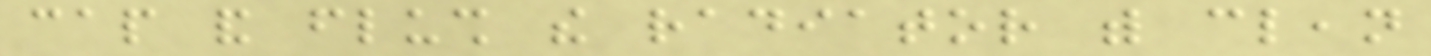cap and flush the radiator with clean
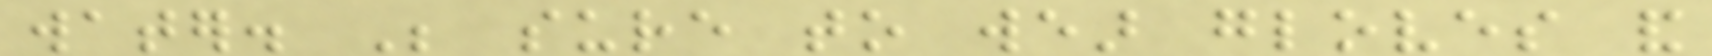water. Be sure to wear gloves and
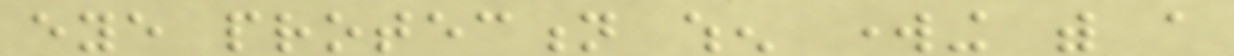eye protection when working with a
